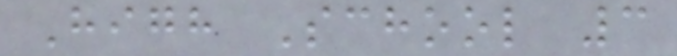High School 3
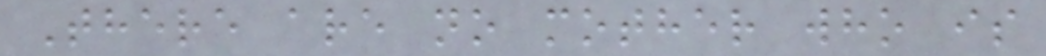There are no mother who is
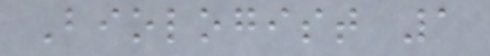Biologist 1
